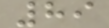89
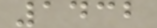1432
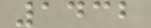1432
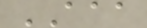AAA
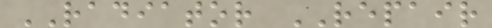RADIATOR REPAIR
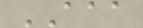AAA
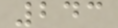243
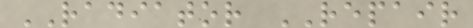RADIATOR REPAIR
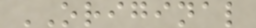ORIGINAL
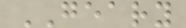GEARY
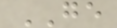GE
